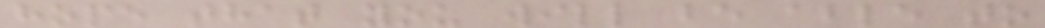hope that you will be able to
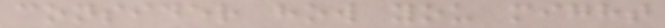consider how you might
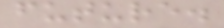future.
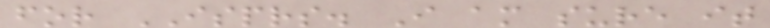for ISPRS. I am sure it
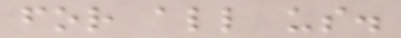for all us.
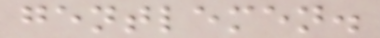gentlemen.
